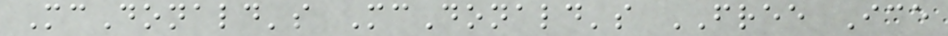McDonald's McDonald's FREE Ice
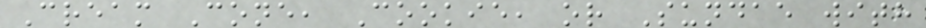Cream Cone, Cookie, or Sundae with
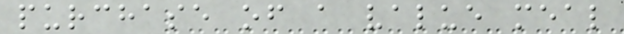purchase of a value meal
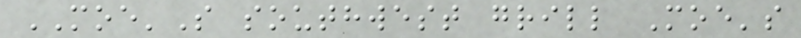MOE'S southwest grill Moe's
